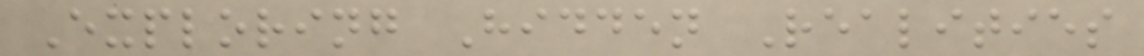Exploring Hidden Realities
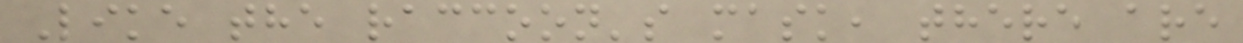Like the raccoon's mask, there are
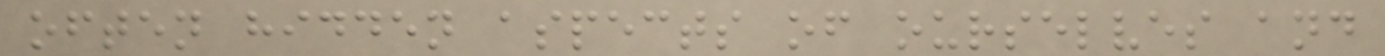often hidden aspects of ourselves and
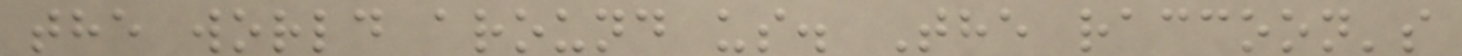the world around us. The raccoon's
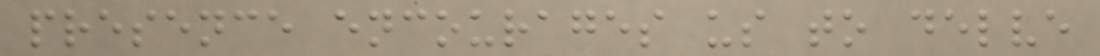presence encourages us to delve
